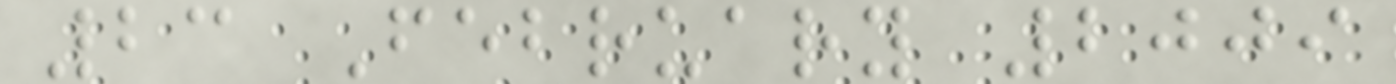23 February 2009
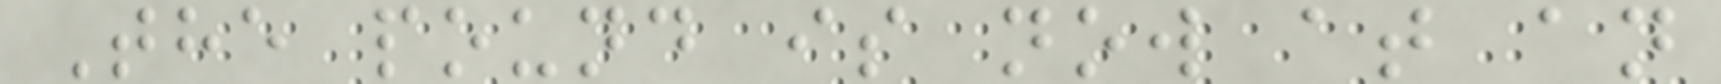The pound is now at an
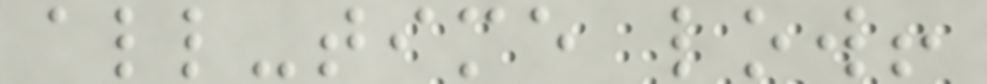all-time low!
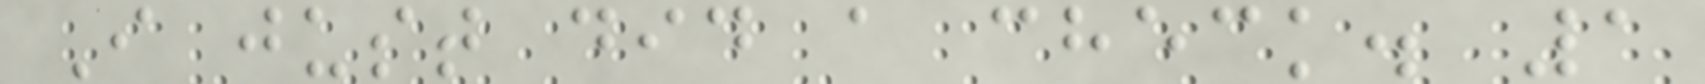I just did a check. 1
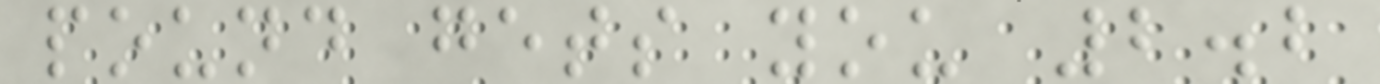pound gets you 2.2
